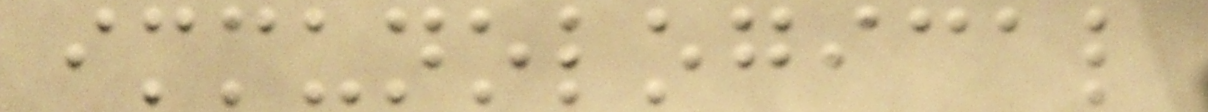immunological
